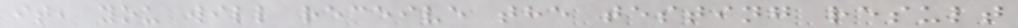it, you will receive the testing result
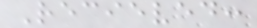Recieved:
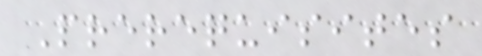Prerequisites
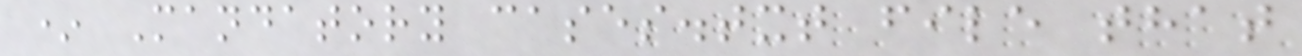* Mandatory cases.txt file that
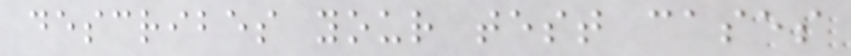describes your test cases
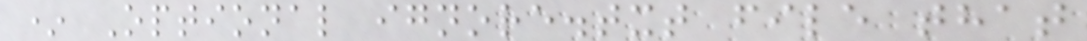* Optional ignore.txt file that
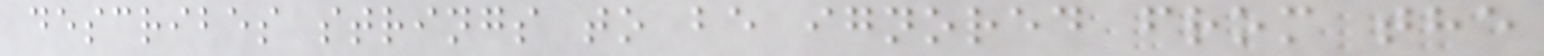describes strings to be ignored from the
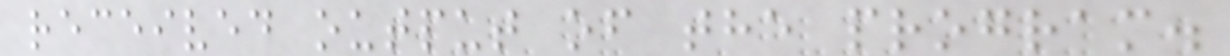received output of the program.
